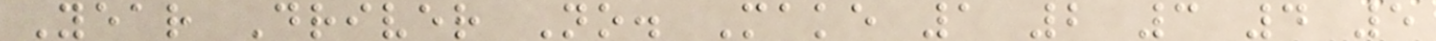Year Driver No. Make 1 2 3 4 5
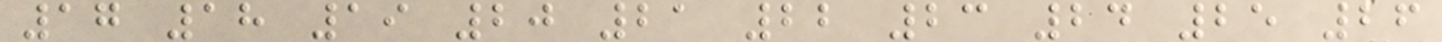17 18 19 20 21 22 23 24 25 26
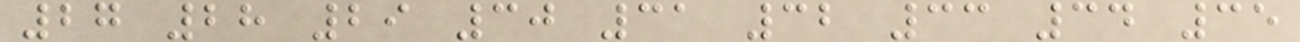27 28 29 30 31 32 33 34 35
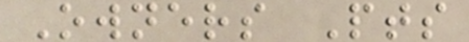Owners Pts
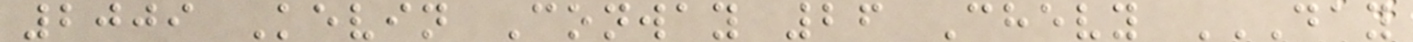2009 Kevin Conway 26 Chevy DAY
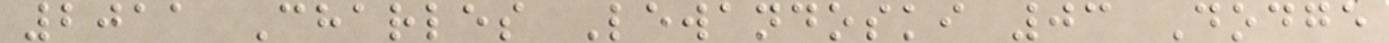2011 Charles Lewandoski 03 Dodge
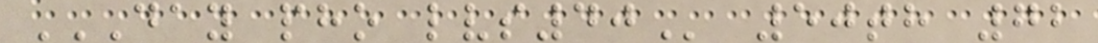DAY PHO LVS40 50th 72
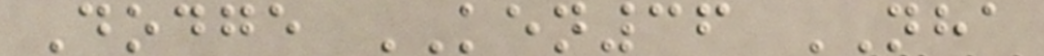Dodge KEN36 NHA
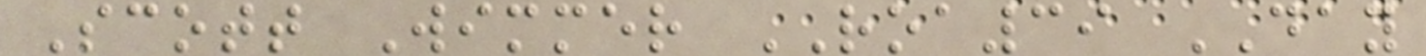Scott Wimmer ROA39 DAY
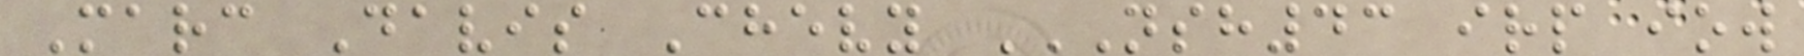Marc Davis Chevy NSH43 IRP IOW
